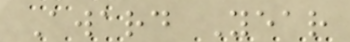Award Year
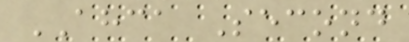AHCA Second
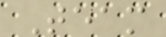Team
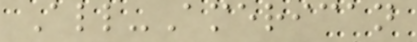All-American
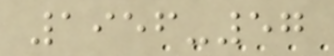1956-57
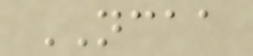NCAA
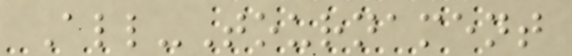All-Tournament
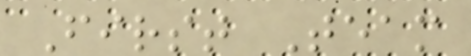First Team
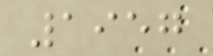1957
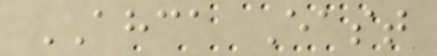AHCA East
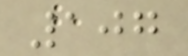107
